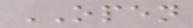OPEN
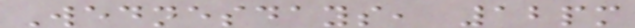Wednesdays, 12pm
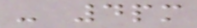- 4pm
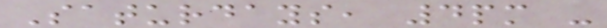Saturdays, 4pm -
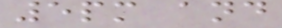5pm and
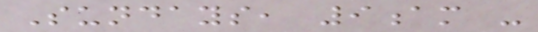Sundays, 9am -
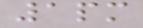1pm
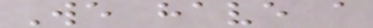We have a
